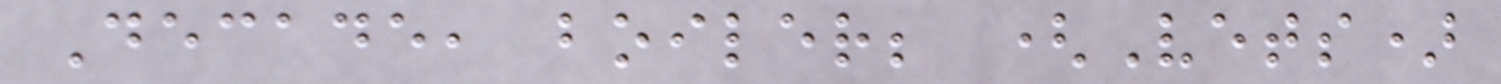Decade, boiler; (Vets)
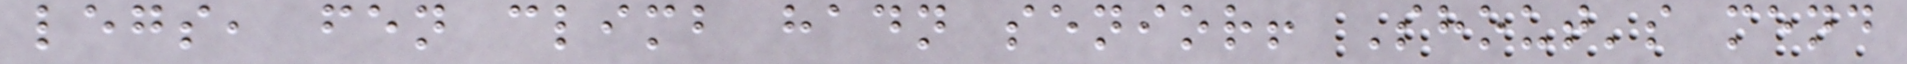legs, fen climb hadn senior! Shout's mend
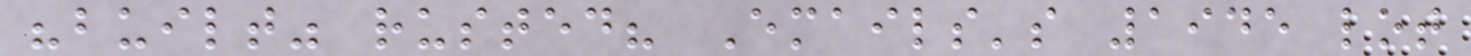"built" rusted? Emails's 1945 lot
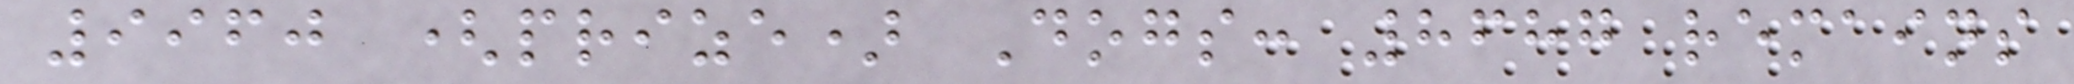9960 (prize) Dogs: 8687 remains
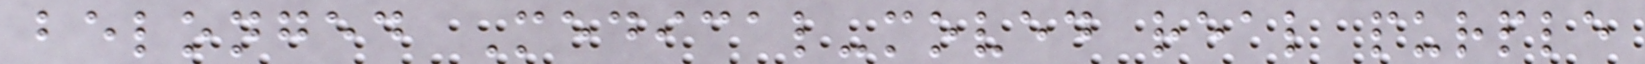belonged Medical-moved real purple
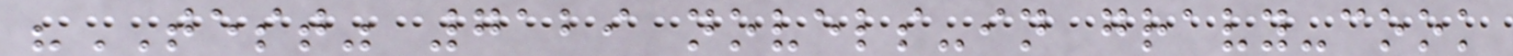"TEST" 7129 novels-in gravy-cook
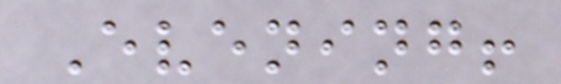Evening!
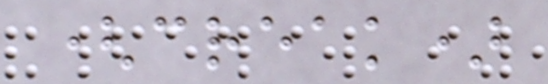(creak)
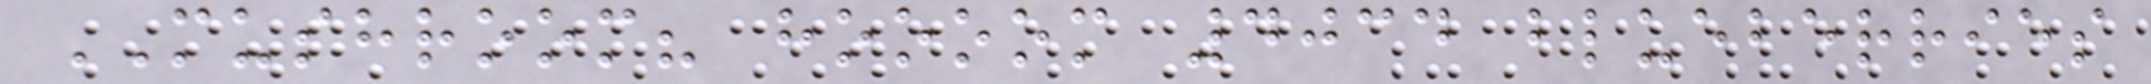MUSHROOM? hoooom 4034 blueberries
